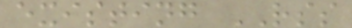existing RSS
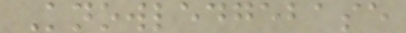Knowledgebase
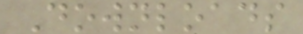Downloads
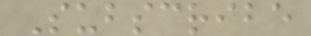Subscribe
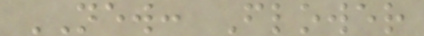NEW: Flower
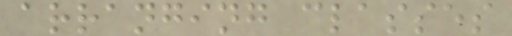arranging classes
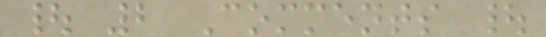| 2 Comments |
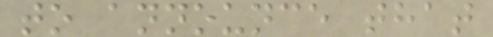to announce that
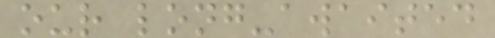our long-awaited
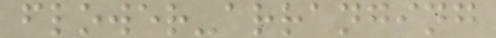flower-arranging
